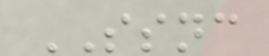SSNC
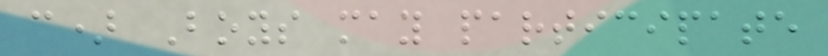c) Boys may participate
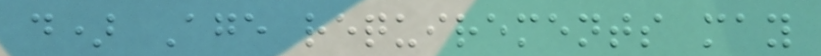d) Age requirements may
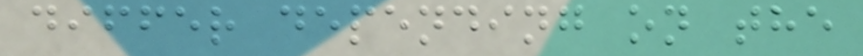differ depending on the
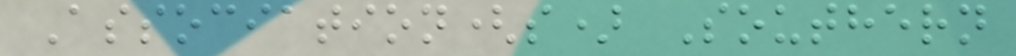Association(s) Southern
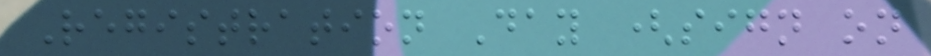Registration Day (sign on
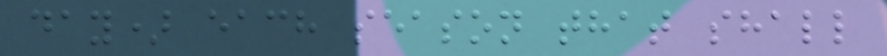day) each season that shall
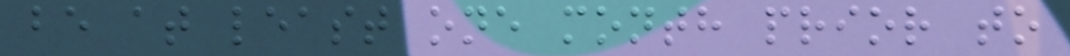be at least one month prior to
